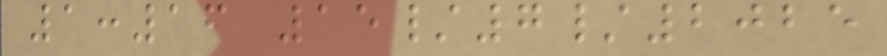1:16 15/7/2025
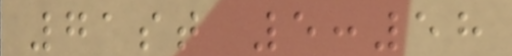71st 5:58
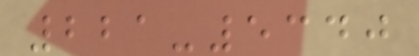221-5340
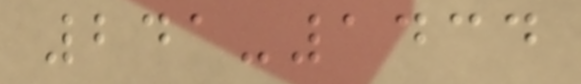241-1434
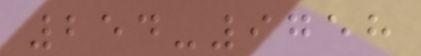254-9758
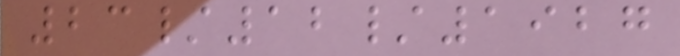23/12/1927
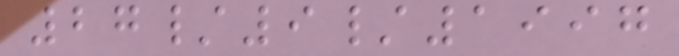27/9/1997
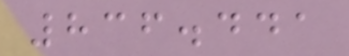836.441
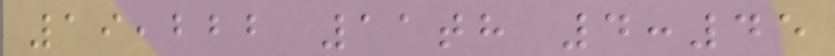19,222 11th 4:45
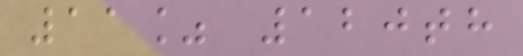11% 120th
